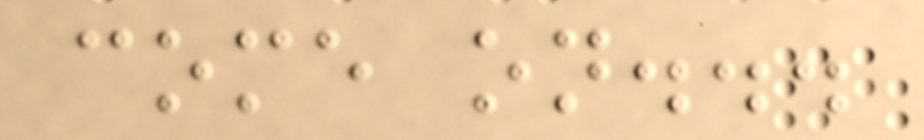come on...
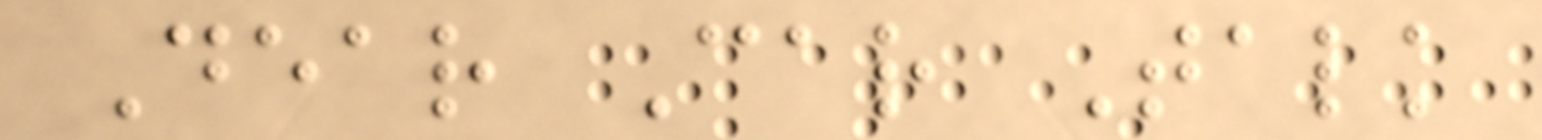Dear Car Talk
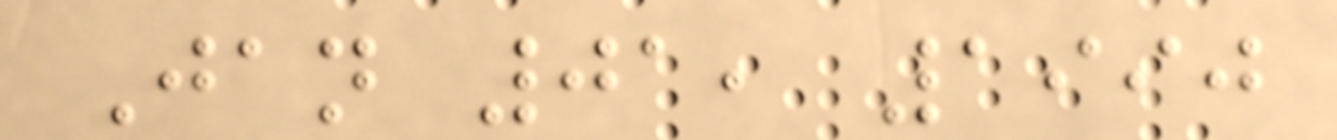Jan 01, 1990
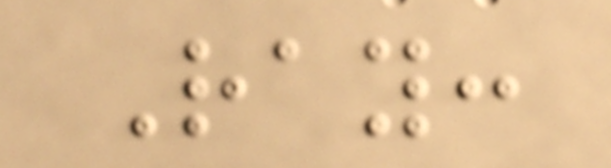Ray:
